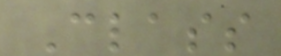Class
